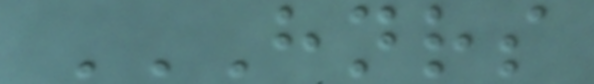HNRS
